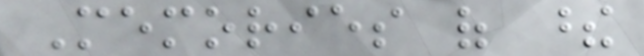Memories of these
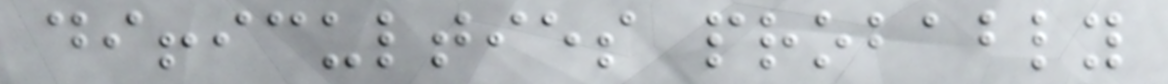difficulties probably
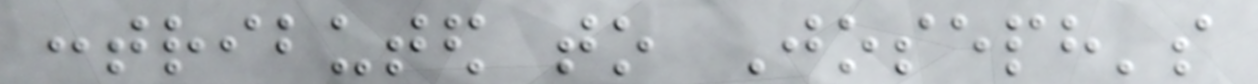contributed to Joseph's
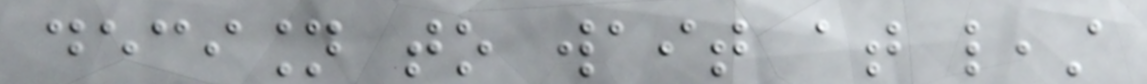decision to wait at least
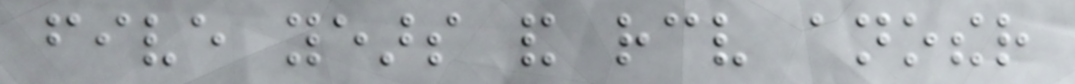five years and receive another
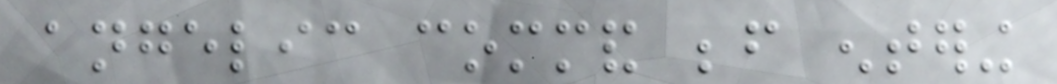angelic command before entering
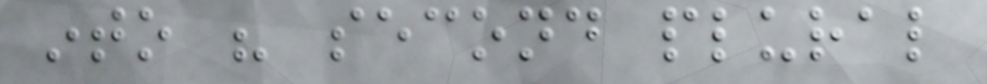into his second plural
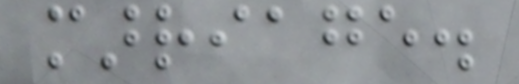marriage.
